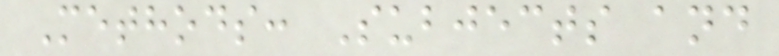Methods: Subjects and
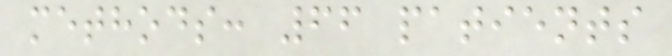methods: 66 patients
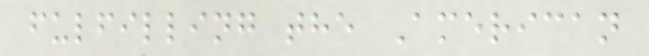fulfilling the American
